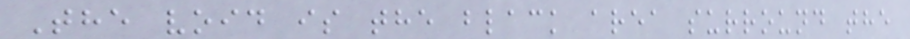The void is the black area surround the
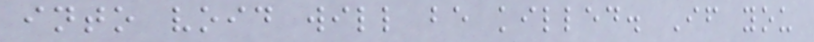into void will be killed. If you
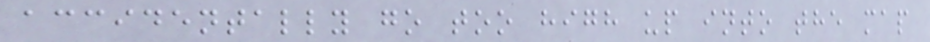accidentally go too high up into the map
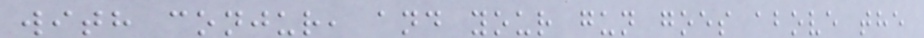with conjur, and your gun goes above the
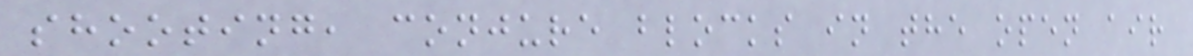shooting, conjure blocks in the open air
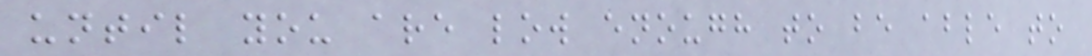until you are low enough to be able to
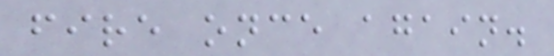fire once again.
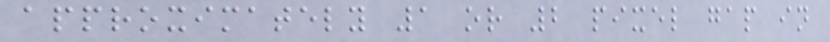approximately 1 or 2 pixel gap in
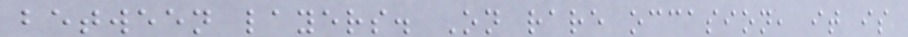between layers. On rare occasion, it is
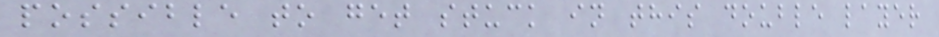possible to get stuck in this double layer
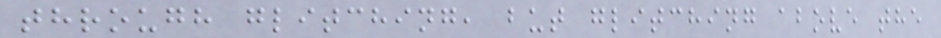through glitching, but glitching above the
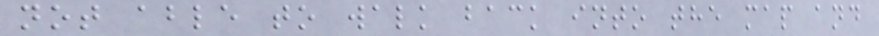not able to walk back into the map and
